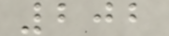202
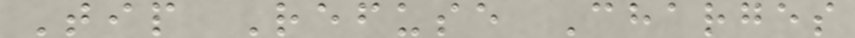Tip Refuse Charges
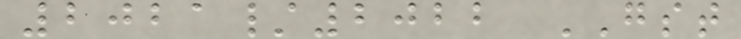2021/2022 GST
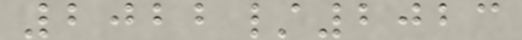2022/2023
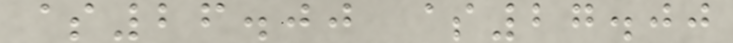$26.00 $27.00
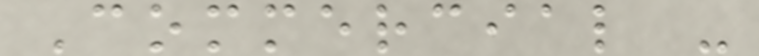Commercial -
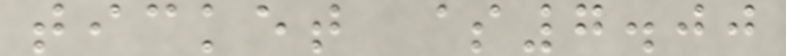ticket $7.00
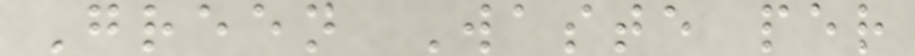Green Waste per
